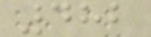482
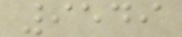9549
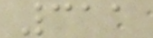311
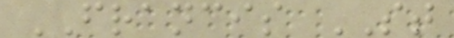FRANCIS ST
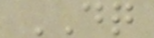DQ
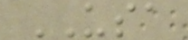USA
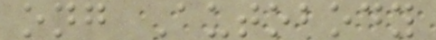ong Autobody
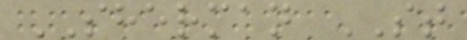SHERMAN ST
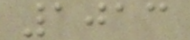1013
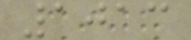1013
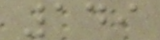149
